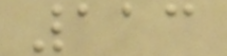113
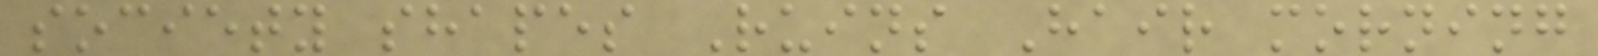society shapes Ruins Hair morning
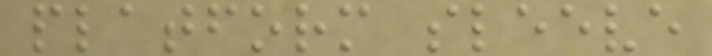platform sleeve
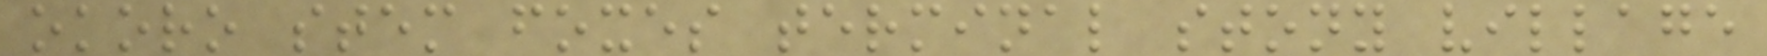okoro stem foxes terminal stony village
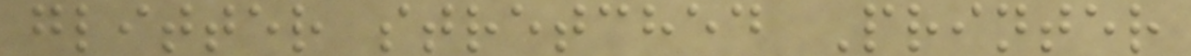glitter stretched Printer
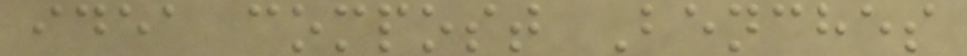idea compost Benches
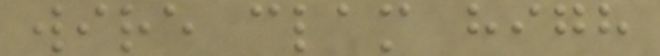wire clam high
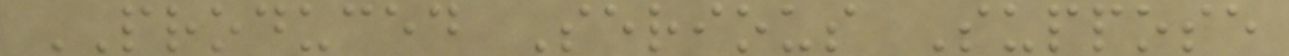PRODUCED Serious Suppose
